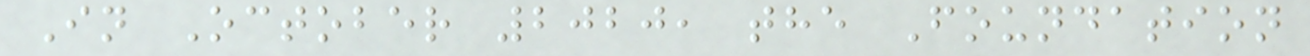In October 2020, the Foundation
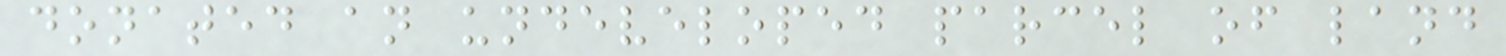donated an undeveloped parcel of land
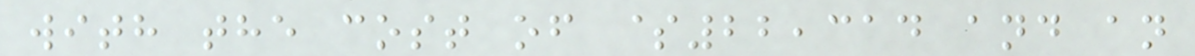with the cost of $22,314 and an
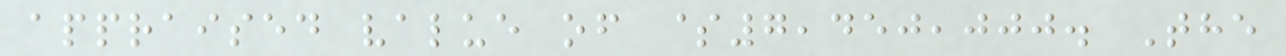appraised value of $7,450,000. The
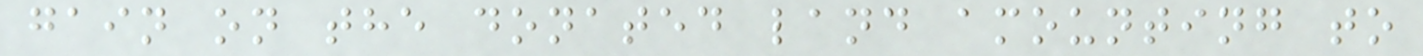gain on the donated land amounting to
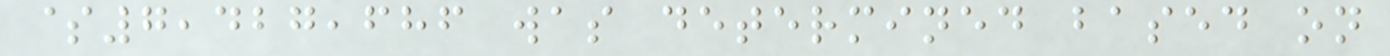$7,427,686 was determined based on
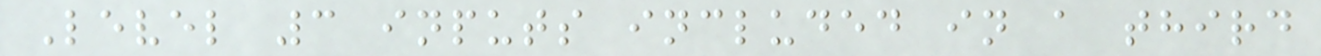Level 3 inputs included in a third
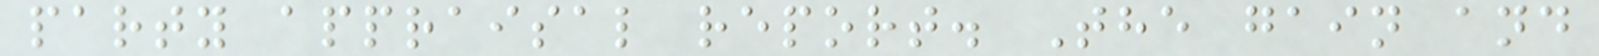party appraisal report. The gain and
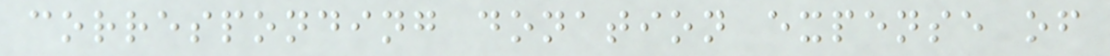corresponding donation expense of
